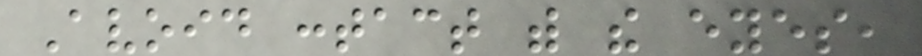Avoid contact with the eyes,
